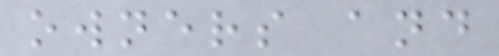owners and
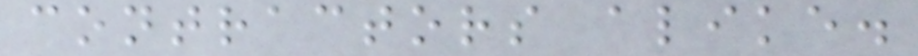contractors alike.
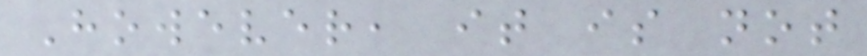However, it is not
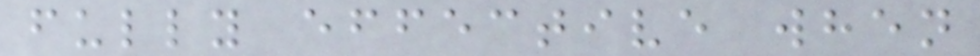fully effective when
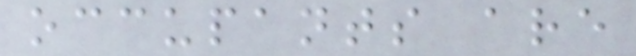occupants are
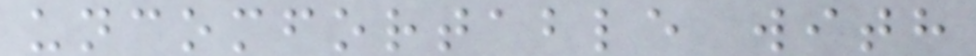uncomfortable with
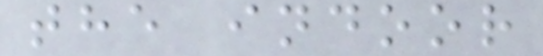the indoor
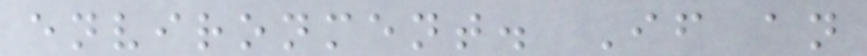environment. If an
